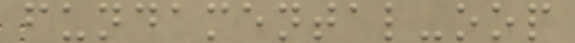fundamental-oop
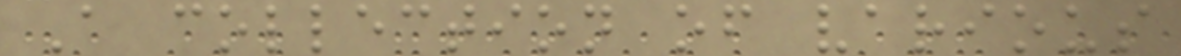A collection of various
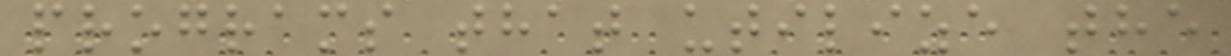programs that utilize the
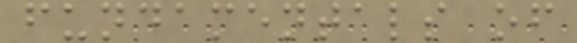fundamentals of
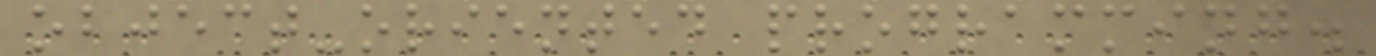object-oriented programming.
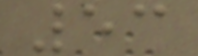53
